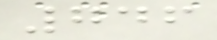746
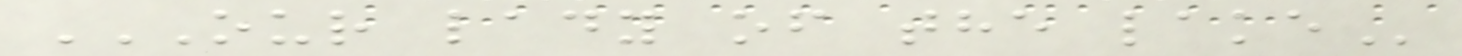OUR LADY OF THE LAKE
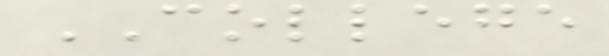COLLEGE
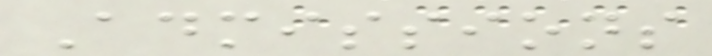Admissions
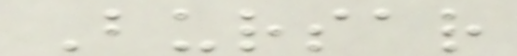Bursar
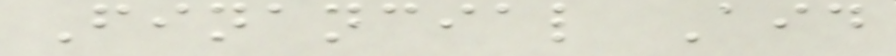Financial Aid
